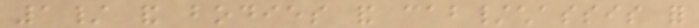1/ and bodies and cab/chassis for
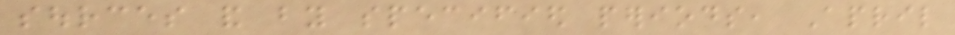sources and by specified periods, April
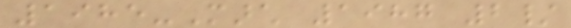1985-March 1987 2/
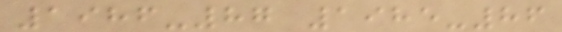1986-87 1985-86
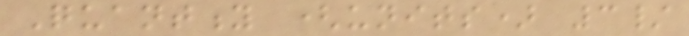Quantity (units) 3/
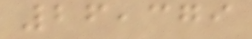26,379
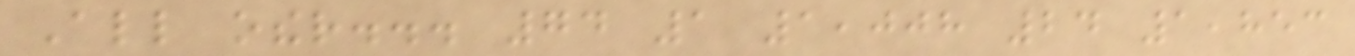All other... 74 1 1,008 24 1,853
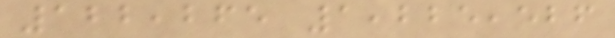122,265 1,225,526
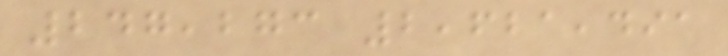247,273 2,621,491
